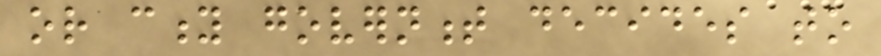or city government decides to
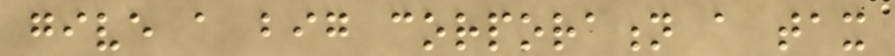give a big corporation a tax
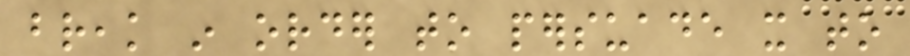break in order to persuade it to
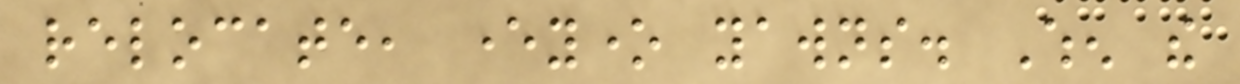relocate, everyone yawns. When the
